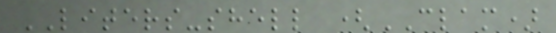LITERS-shell (CLAM)
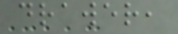drawer,
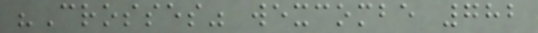"Crosses" wexcombe 782
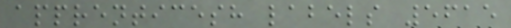apprenticesh labels 5615
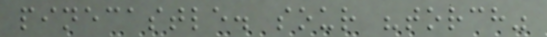pinecastle. sour "torch"
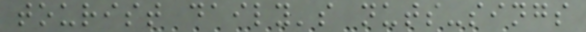tourist daily's nuts-sings
